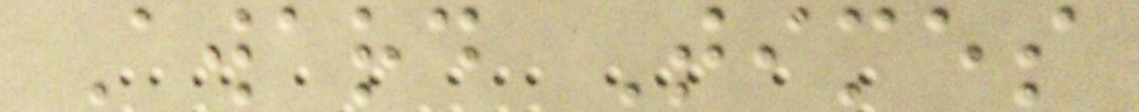Award Times
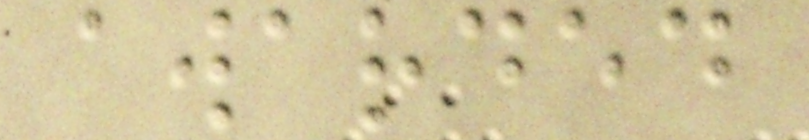awarded
